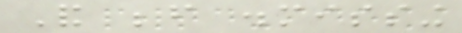And before dismissing
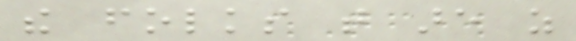the folks that are as
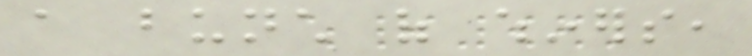a bunch of whiners,
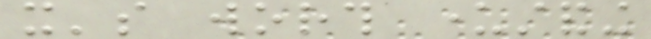it's worth understanding
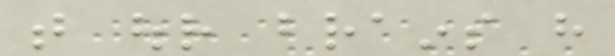that our brains have
